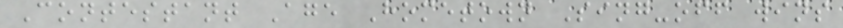Contestant Age Hometown Sing-off wins
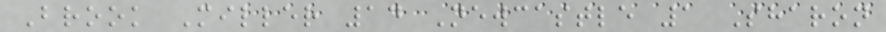Brook Miller 14 Newcastle 1 Sharon
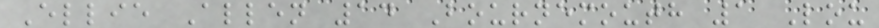Ellie Allen 14 Bournemouth 1 Lou
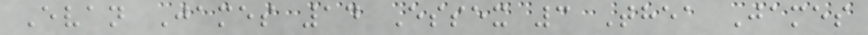Evan James 14 Essex 3 Thea James
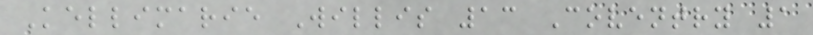Kellimarie Willis 13 Coventry 1
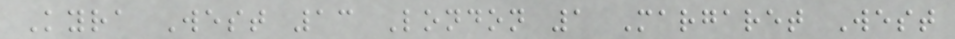Kyra West 13 London 1 Margaret West
